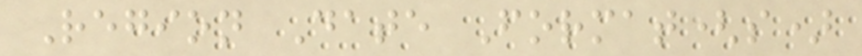Region Date Format(s)
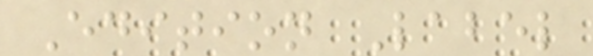Edition Label
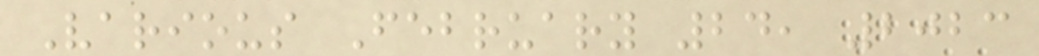Various February 24, 2023
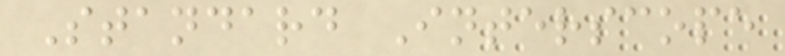Standard Interscope
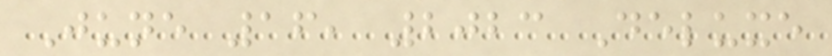June 16, 2023 Deluxe
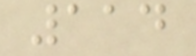114
